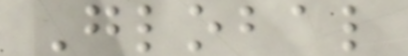Global
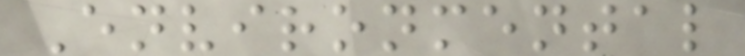Environmental
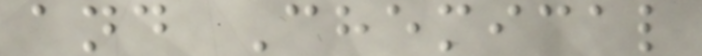and Chemical
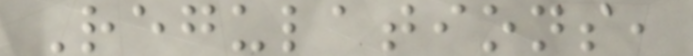Regulations,
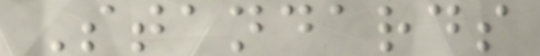Standards
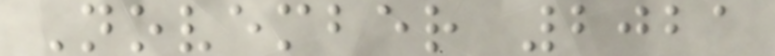November 2021
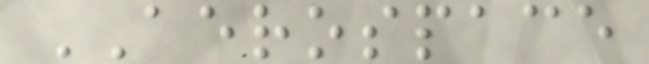AEROSPACE
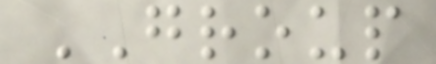GROUP
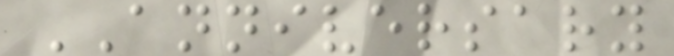ANNIVERSARY
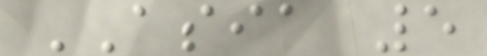ASIA 5
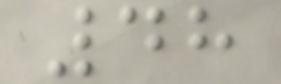48
